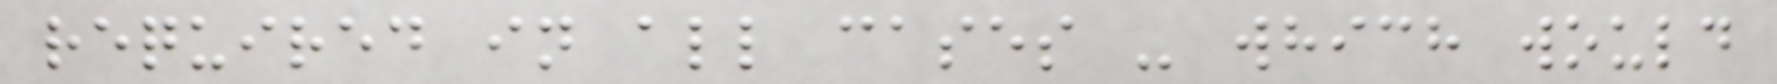required in all cases - which would
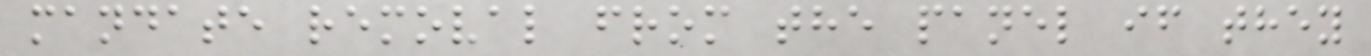mandate removal from the panel if they
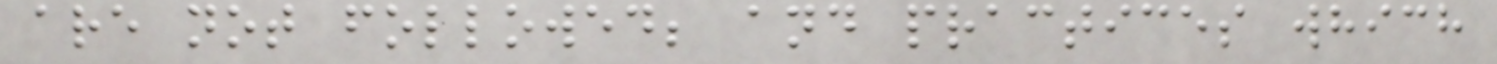are not followed; and practices which
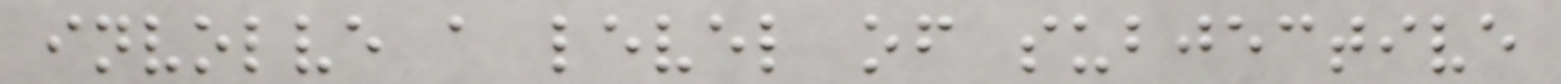involve a level of subjective
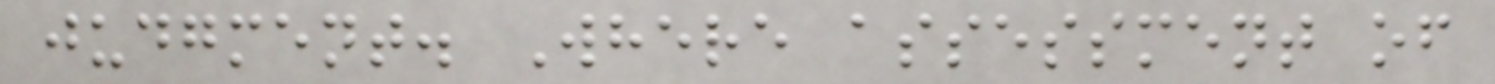judgment. Where assessment of
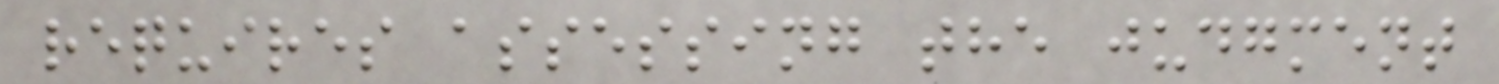requires assessing the judgment
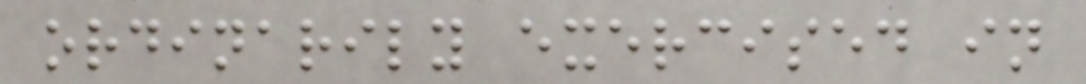ordinarily exercised in
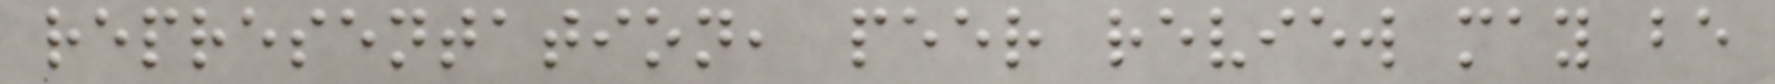representation, peer review may be
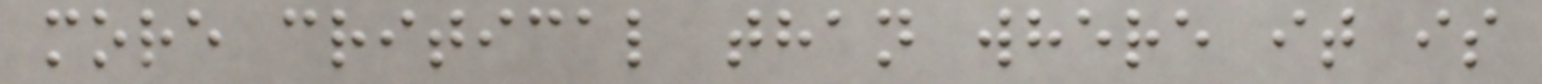more critical than where it is
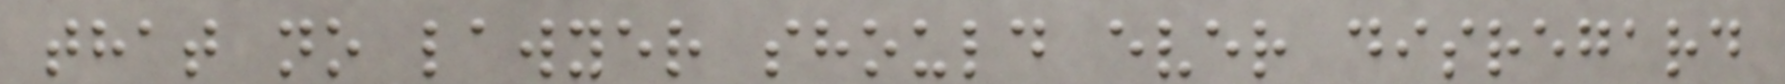that no lawyer should ever disregard
